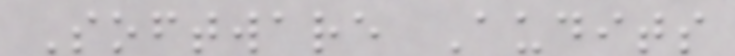Software Audits
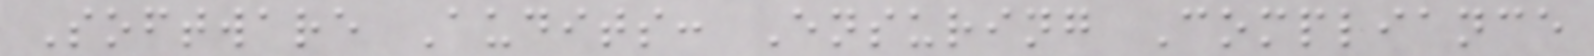Software Audits: Ensuring Compliance
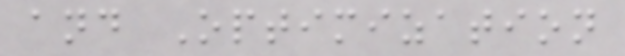and Optimization
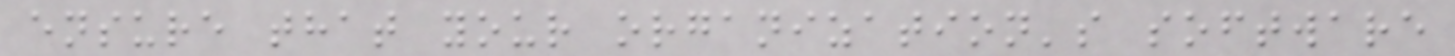ensure that your organization's software
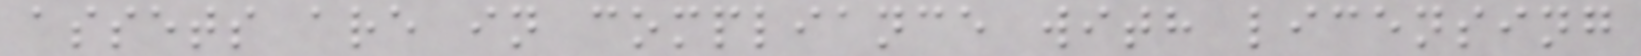assets are in compliance with licensing
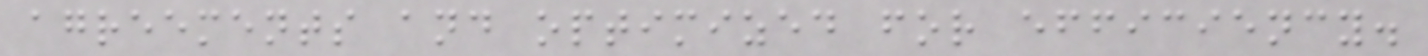agreements and optimized for efficiency.
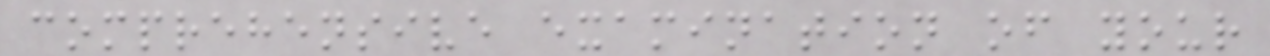comprehensive examination of your
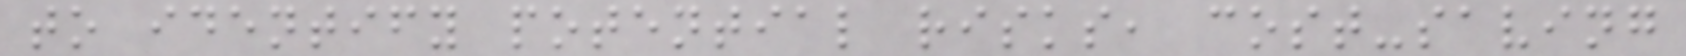to identify potential risks, cost-saving
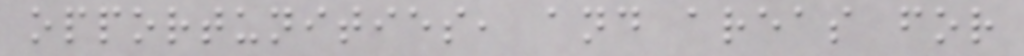opportunities, and areas for
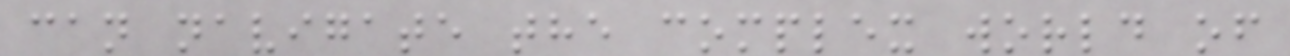can navigate the complex world of
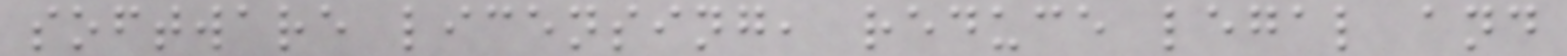software licensing, reduce legal and
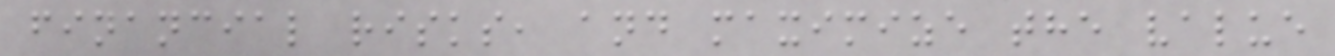financial risks, and maximize the value
